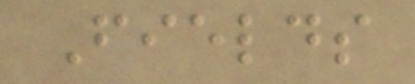Fields
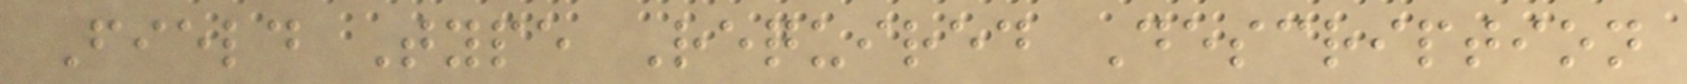Field Type Required Description
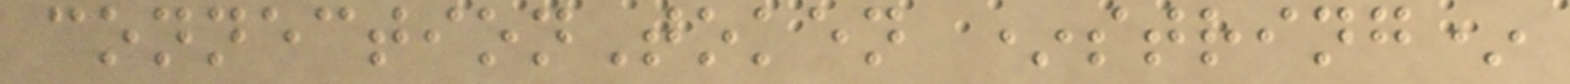connectionToken *string*
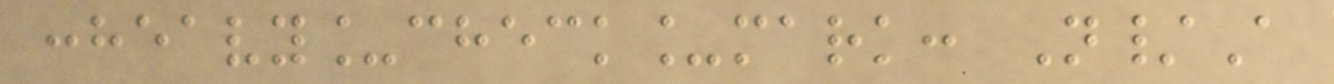:heavy_check_mark: N/A
